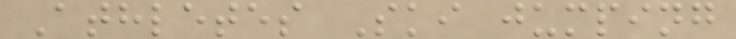Athletes Ski jumping
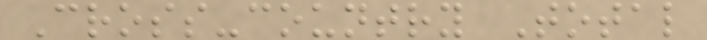Cross-country Total
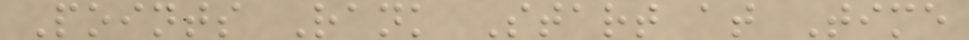Points Rank Start at Time
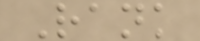Rank
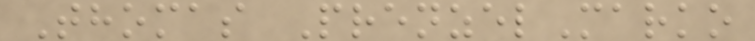Thomas PrenzelMarko
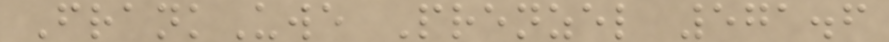FrankUwe Prenzel 571.6
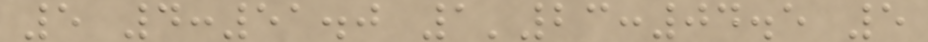5 4:51.0 1'23:04.5 5
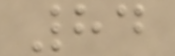84
